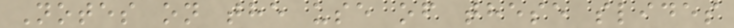Notes on the use of these slides
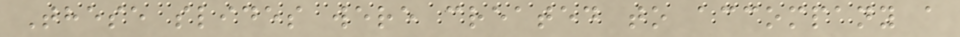These slides were created to accompany a
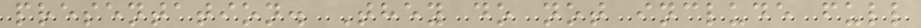presentation. They do not include full
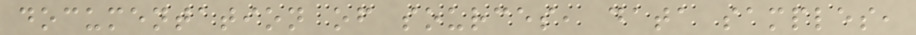documentation of sources, data samples,
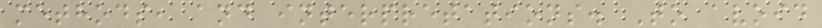methods, and interpretations. To avoid
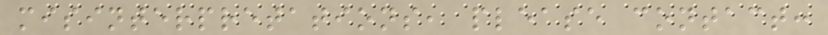misinterpretations, please contact:
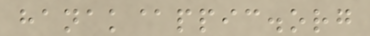hanak@ppic.org
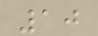10
